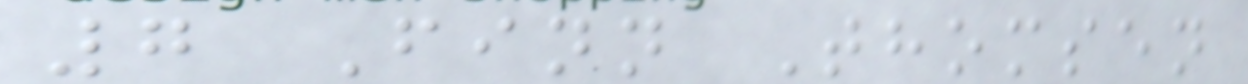7 Finn Thomsen
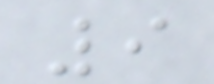9
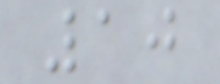10
